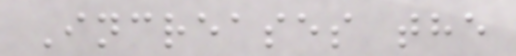Increases the
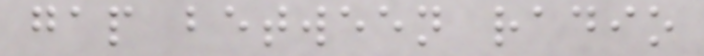gap between radio
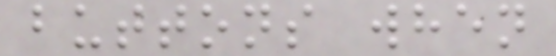buttons when
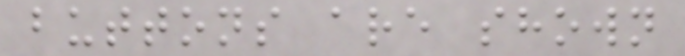buttons are shown
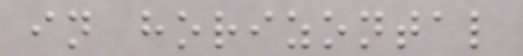in horizontal
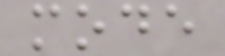mode
